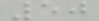50
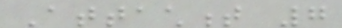Attachment 7
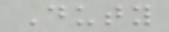Duty
